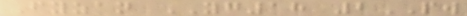Fyzan YG18 2PW
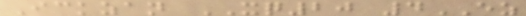Ickzan XQ20 4EZ
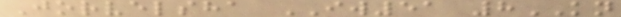Jorvelsha IW51 8KN
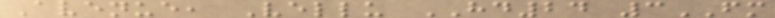Avenue, Vellu HD24 3FM
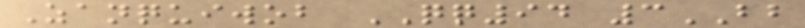Zanquiwob QQ94 3BB
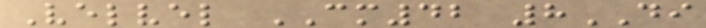Velvel CM42 8DI
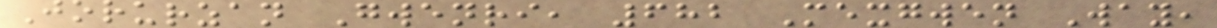Jorurzan Gwenri, 682 Mexgwen Way,
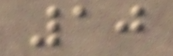10
